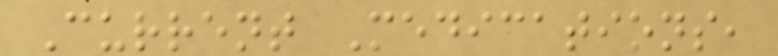Current Medications,
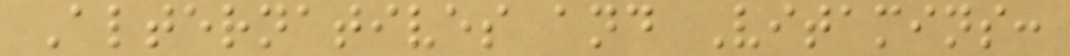Alternatives and Vitamins:
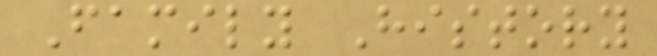Family History
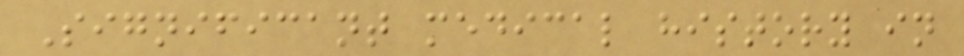Significant medical history in
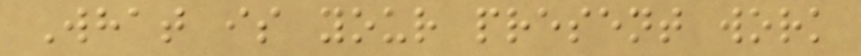What is your present work
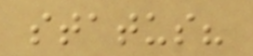status?
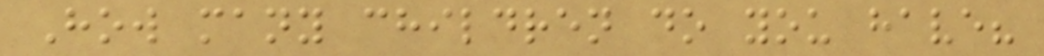How many children do you have?
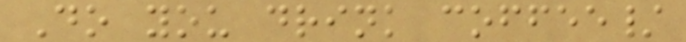Do you drink coffee/
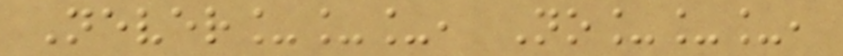Never___, No___,
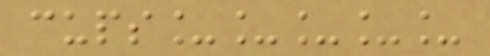cups_____
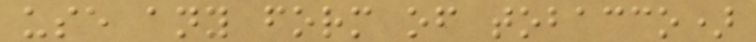use any form of tobacco)
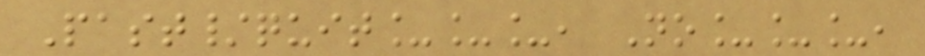Past/quit___, No___,
